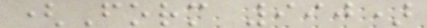(Form 990)
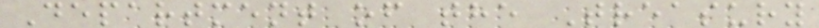Department of the Treasury
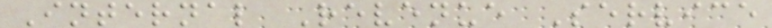Internal Revenue Service
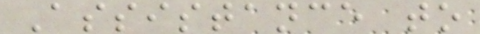Assistance to
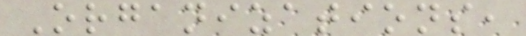Organizations,
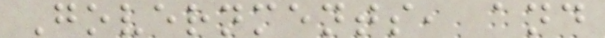Governments, and
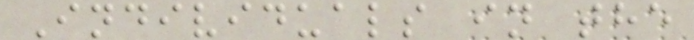Individuals in the
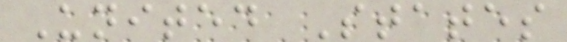United States
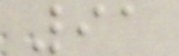91
